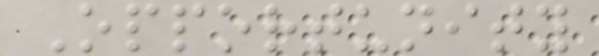Opportunity
